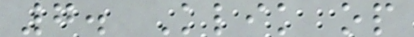7. Klik op
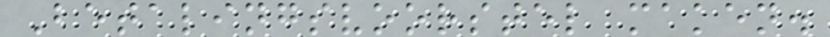Betalingsvoorstel maken.
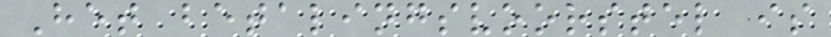Het betalingsvoorstel is
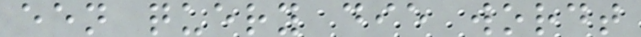een query die wordt
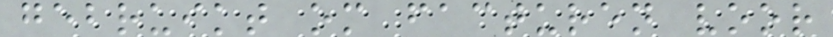gebruikt om facturen voor
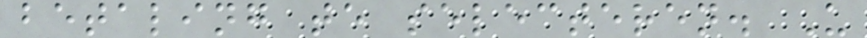betaling te selecteren. U
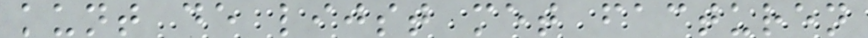kunt de lijst met facturen
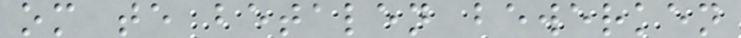om te betalen bewerken
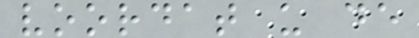voordat u de
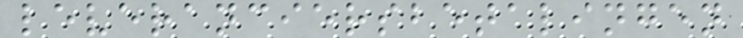leveranciersbetalingen
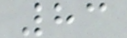83
